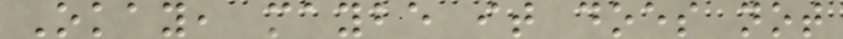Okay, maybe it does not
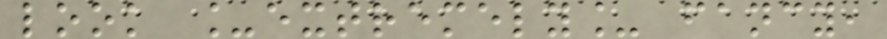look _extremely_ fancy,
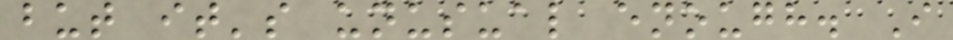but it's unusual enough. I
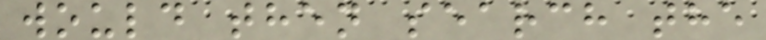would then search the
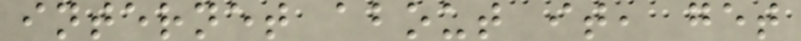internet about it, get
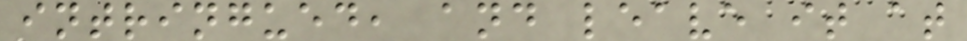intringued, and leave it at
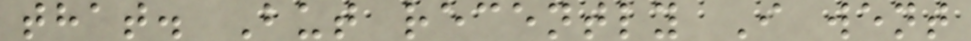that. But recently I went
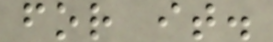for it.
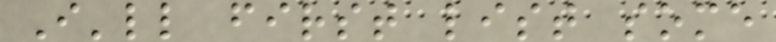I'll first list some
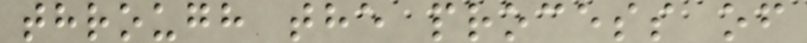through the process of
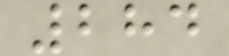284
